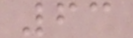63
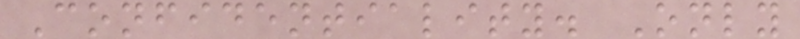Confidentiality. Only
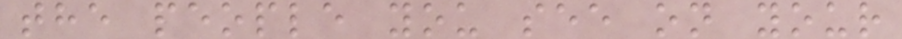the people you see on your
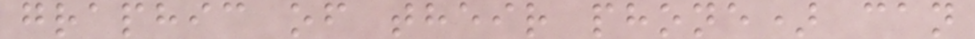graphic of their phone) can
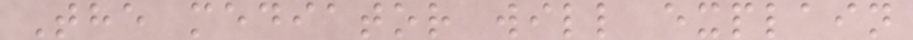The mediator will explain
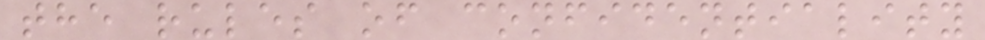the rules of confidentiality
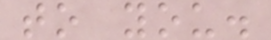to you.
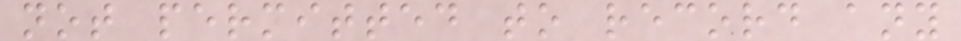not permitted to record any
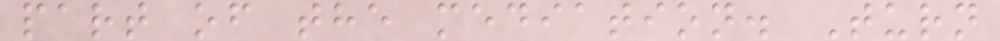part of the mediation. Turn
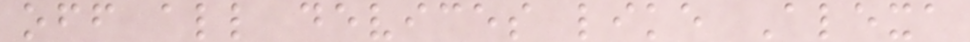off all devices like Alexa
